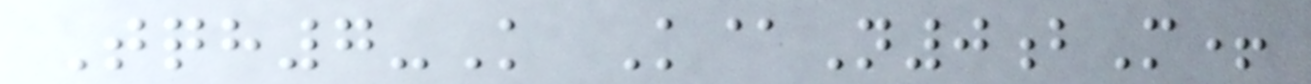Tqh7-K K@N0bM+
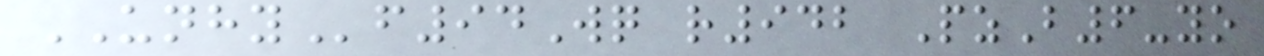UNHYf94Wq r942 PzB6-yo
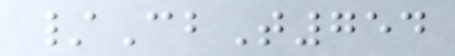/CbT754
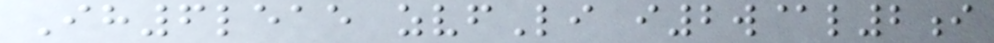Ih6leae zvfLi i2w@l2i
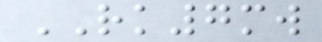RK7mw
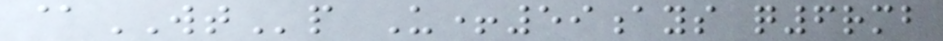@WTp U+59ays q6rmb
